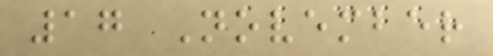17 November
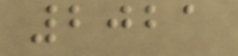2021
